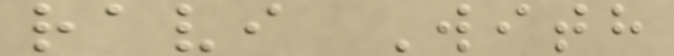ravi With
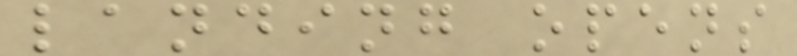landing opens
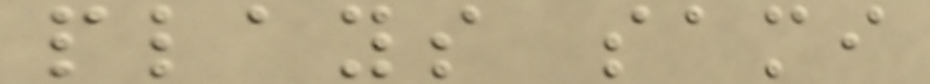plays sami
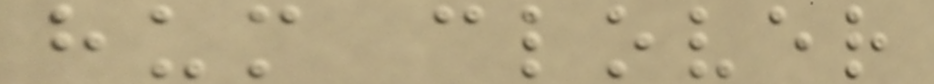hum clover
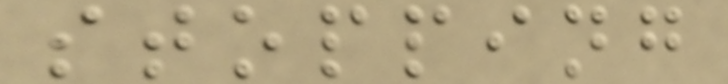stopping
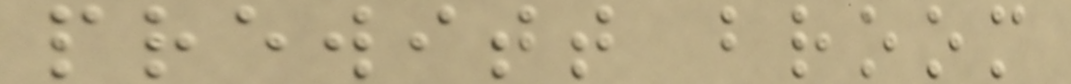prewitt broom
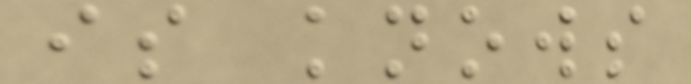is knows
